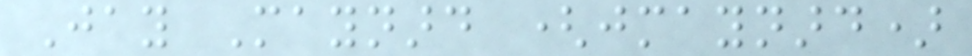Jay Maynard (jmaynard)
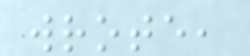wrote,
